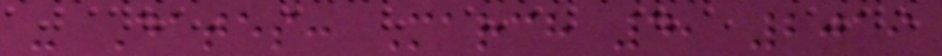- Dates: March 4, 2019
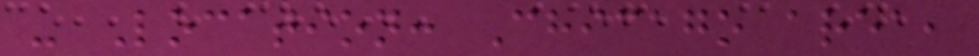- Location: Chicago area,
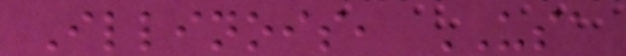Illinois, USA
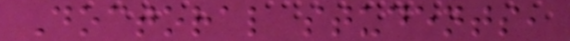Doctoral students,
